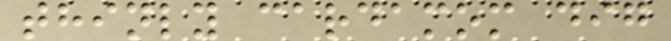thinly cardamom dig
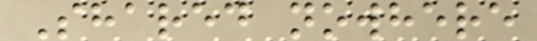Shared nowhere
